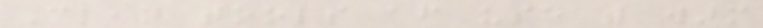Clean tools after use with warm
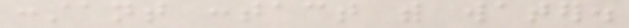constant contact with water.
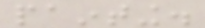painting.
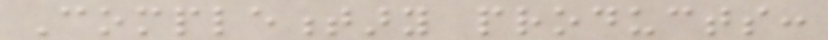Complementary products:
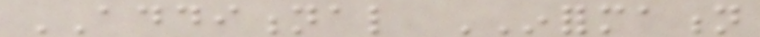ADDITIONAL INFORMATION
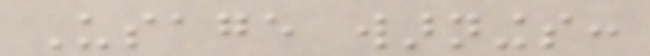Usage warnings:
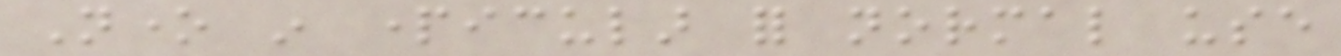None in particular for normal use
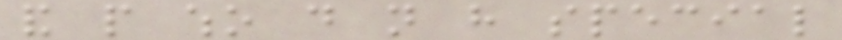and people who do not have special
